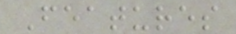Features
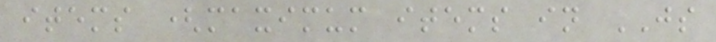items (maximum items in JS
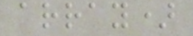array)
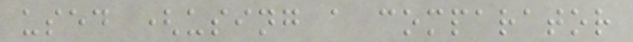used (using a comparator
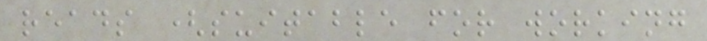reads (suitable for working
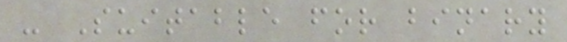- Suitable for binary
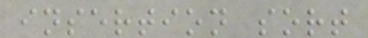insertion sort
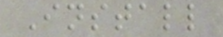Install
